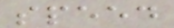speed
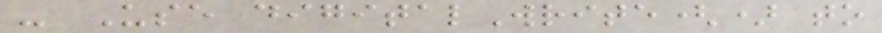- Use digitalWrite() to
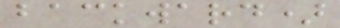backward)
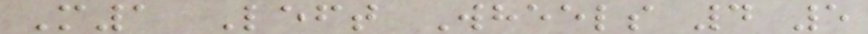M1 Left Wheels 4 5
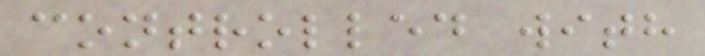controlled with
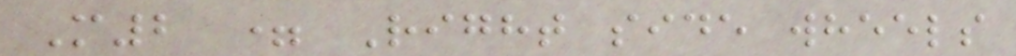M2 = Right side wheels
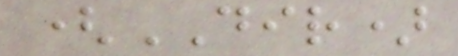(DIR)
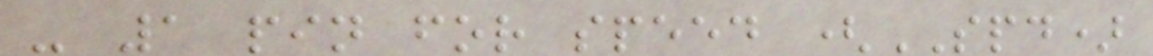- 1 pin for speed (SPD)
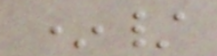*/
